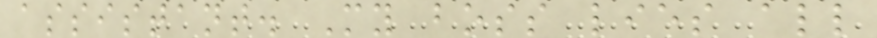assistant. My boss lies all
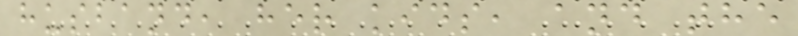husband, her kids, and the
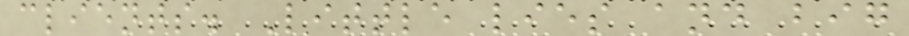clients. Little lies and big
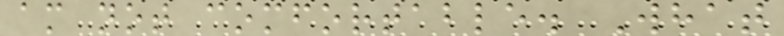am not comfortable. What
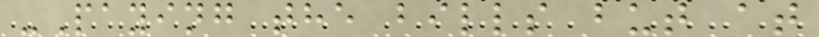-Paying the bills but at
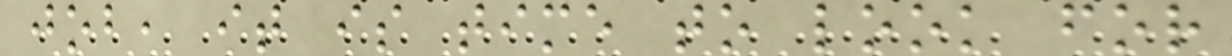job, it is time to look for
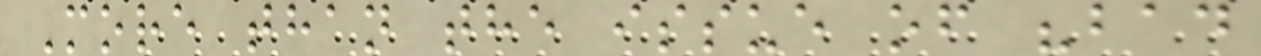More than the issue of "bad
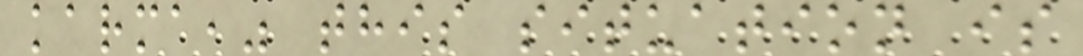karma," this situation is
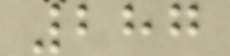287
